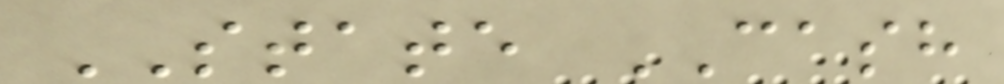STATE CASH
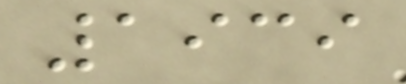1939
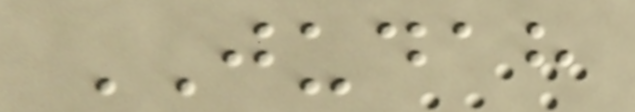JUDAH
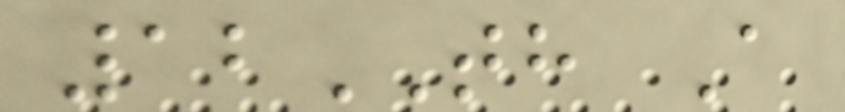12TH A
